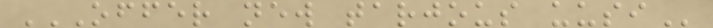OFFER NEW TARJOUS UUSI
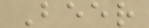Beer
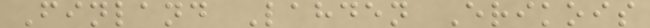Finland Lahden Erikois
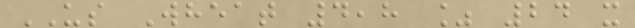US Wheat 4,8 % 24 x
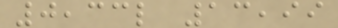0,33l 13,99
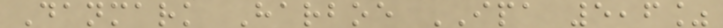Danmark Harboe IPA 5,6%
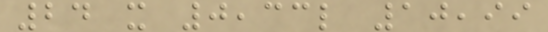24 x 0,33l 10,99
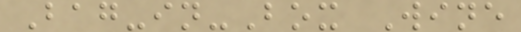Bag-in-Box Wine
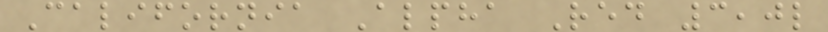California Alpha Red 3,0l
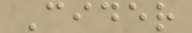Cider
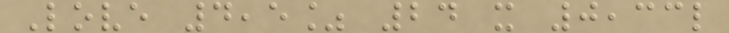Love 4,5% 24 x 0,33l
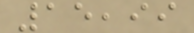15,99
